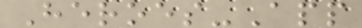Heroes-App
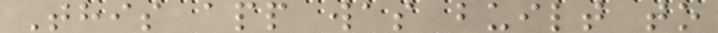This app was built to
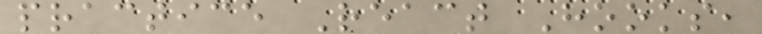practice React Hooks,
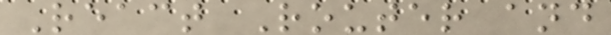React Router and
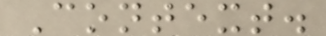Context.
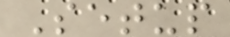Setup
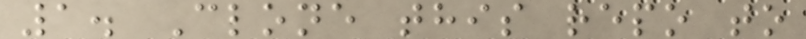1. Clone this repo to
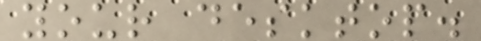your desktop.
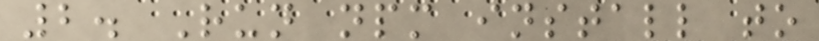2. Run npm install to
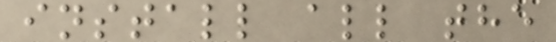install all the
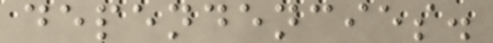dependencies.
